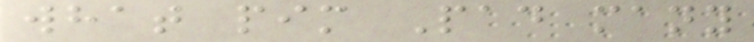what pim Pad many
